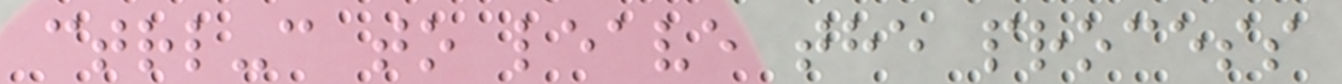ctrl-c to leave the process
